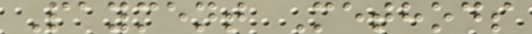Payment Methods
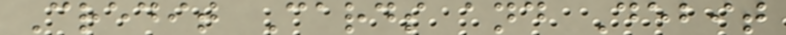Credit Cards and Debit
